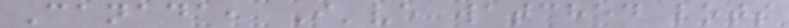Canada, I've watched lots
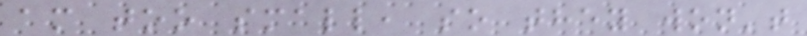am too small, so they won't
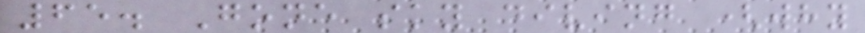65. Gone sky diving (why
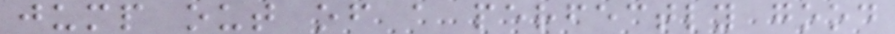jump out of a perfectly good
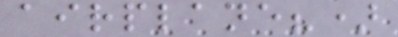airplane?)
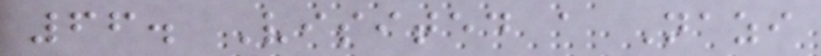66. Visited a Nazi
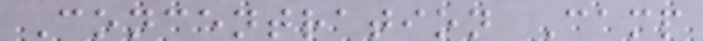Concentration Camp
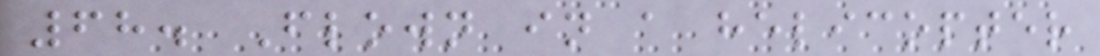68. Flown in a helicopter
